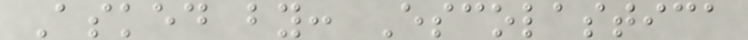Asked by: Escolastica
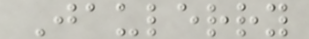Jaulerry
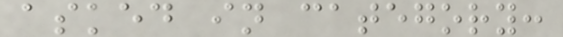asked in category:
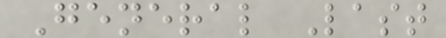General Last
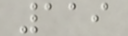119
